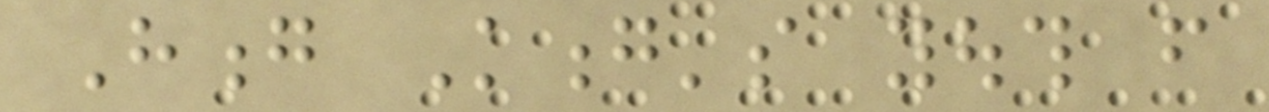Hong Kong's youth from
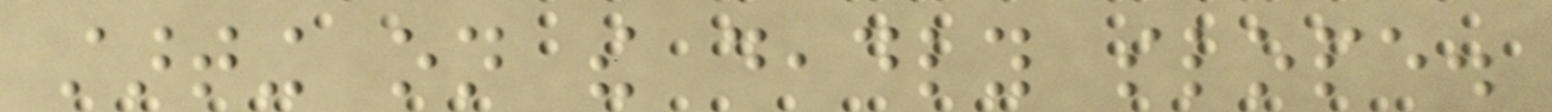starting on the deadly slope.
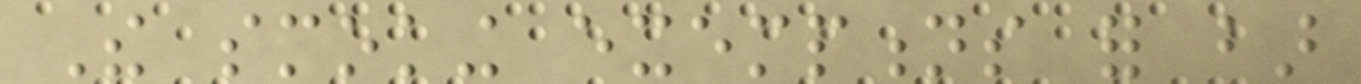The smoking exemptions for bar
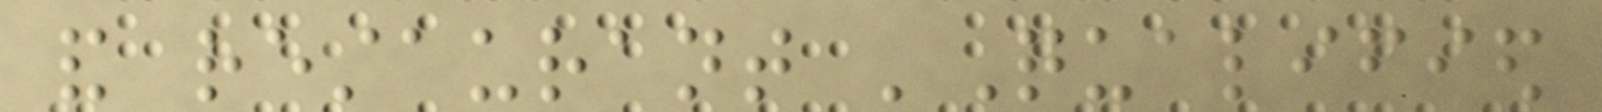and restaurant 'Qualified
